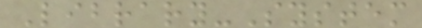Library-System
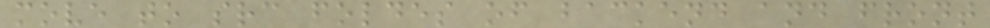move to src foldes of backend and front
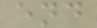end
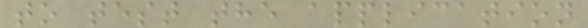to test the application
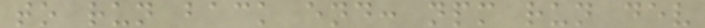to run back end: npm run dev
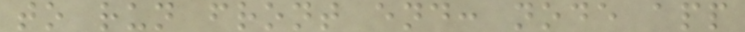to run front end: node app
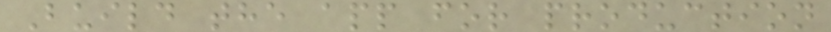Build the app for production
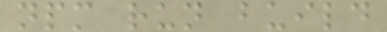npm run build
